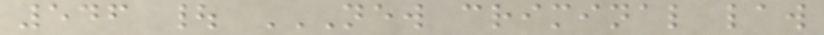546 | NEW CRIMINAL LAW
